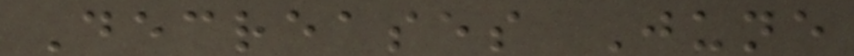Decreases June
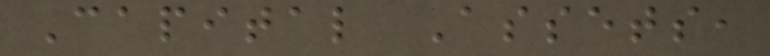Capital Assets,
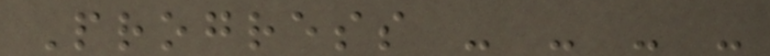Progress - - - -
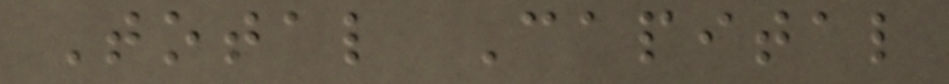Total Capital
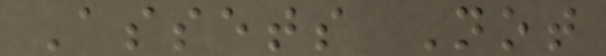Assets Not
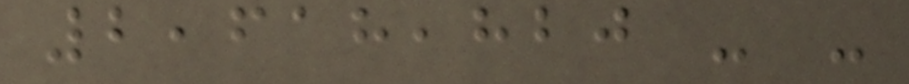2,618,820 - -
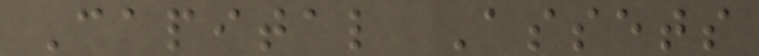Capital Assets
